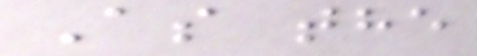As the
